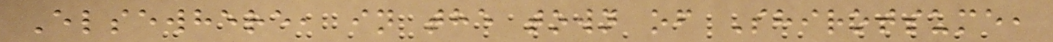Elsewhere, in the town of Shirotsume,
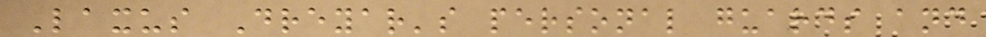Laxus Dreyar's personal guards and
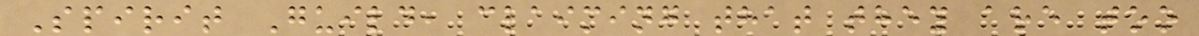Spirit Guild, claiming that they are too
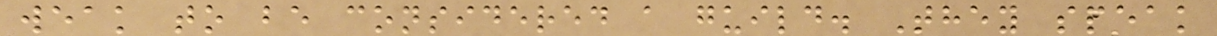weak to be considered a guild. They speak
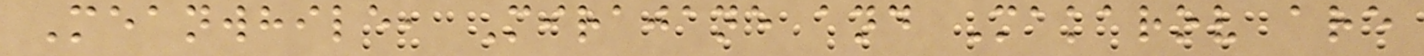Meanwhile, Mirajane and Makarov are
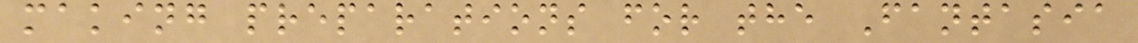making preparations for the Fantasia
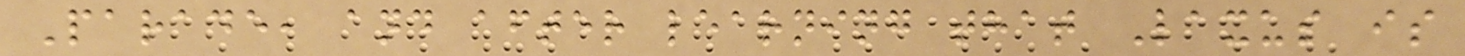Parade, and after learning that Laxus is
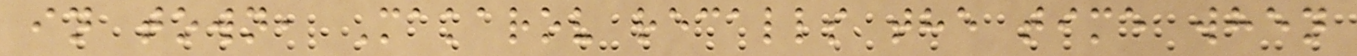in town, Makarov recalls the time when
